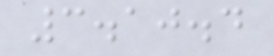3.10.4
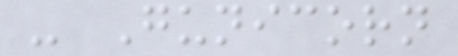- Gunicorn
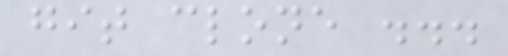git clone ...
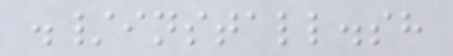./install.sh
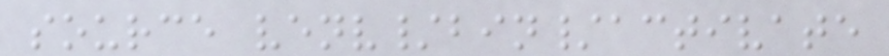source venv/bin/activate
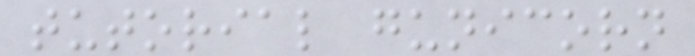tutorial gunicorn
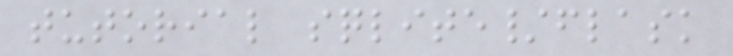tutorial sqlite/flask
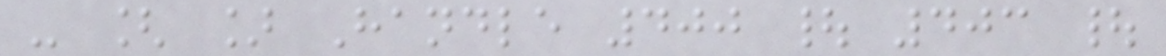- [ ] Handle 400 | 403 |
